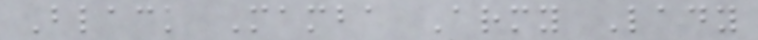Black Mamba Army Lady
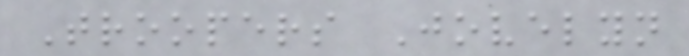Troopers Jovelyn
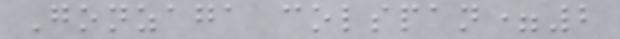Gonzaga colspan=2
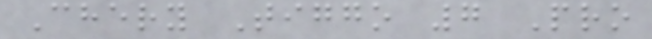Chery Tiggo 7 Pro
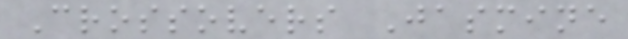Crossovers Jasmine
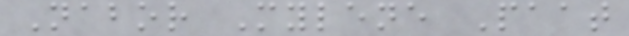Nabor Mylene Paat
